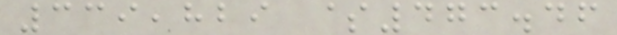339,829 $473.46
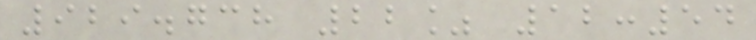929.738 22% 12:54
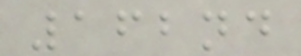162nd
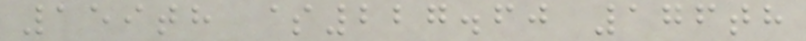159th $227.60 176th
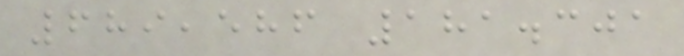689,586 181.301
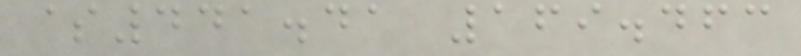$441.41 169.463
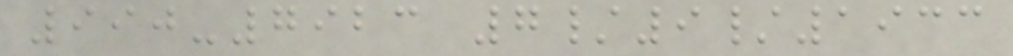990-7923 7/9/1933
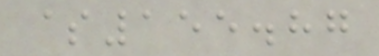$155.87
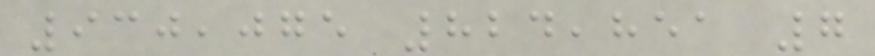930,075 824,851 7
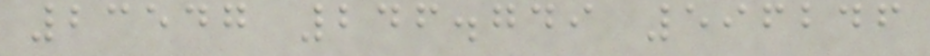23547 246.749 596246
